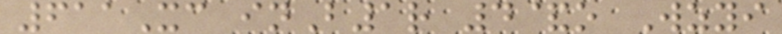611Xc inB1r 4&o Wzyi
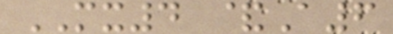MX4 &A6
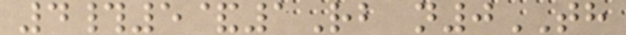4#5&1Rb n0TH
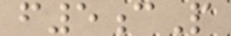f5cP
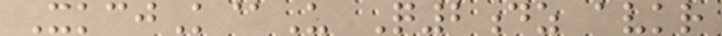XkcjK@U Q2dz avkr
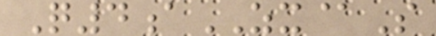Q4aZX@S
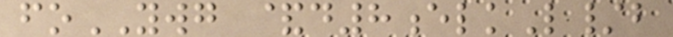foYWG &d8elkL/b
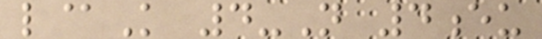l@K 4-N 4eu
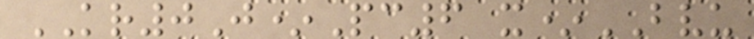KR0J*Pc6 x*BVU
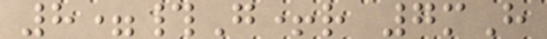8=#G+r 7mH
